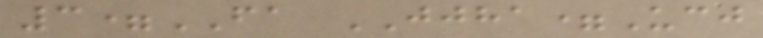3=FA JJHA=Ucj
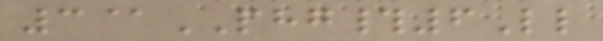3@PHG#6Ll
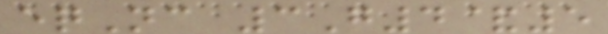eqNc 3G4&5
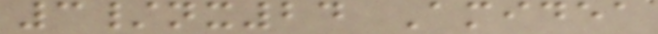3/nx24 Amidea
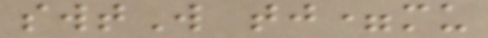swtW tj=mu
